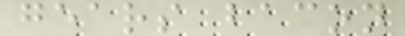gears bacon
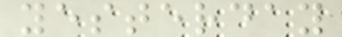yesterday
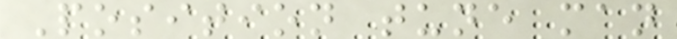Position tune man
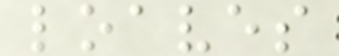loaves
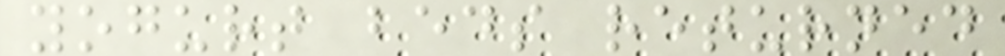yogurt beds returned
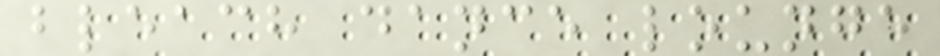bleach dance lounge
